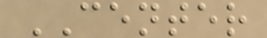CENTER
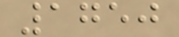1750
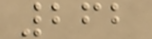262
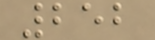252
